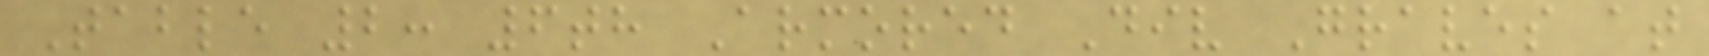Table 2: 6th Armored Div Graves at
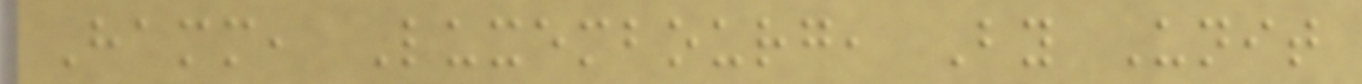Hamm, Luxembourg, By Unit
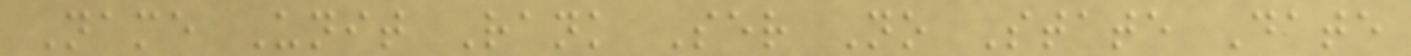Name Unit Rank Ser No State Date
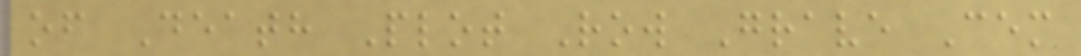of Death Plot Row Grave Cem
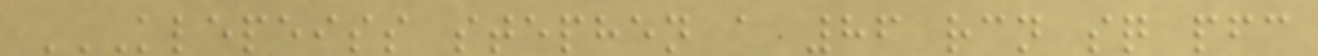KLEPEISS STEPHEN A 86 RCN SQ PFC
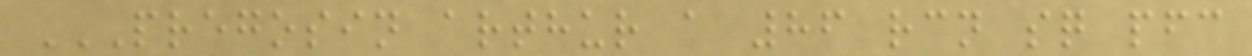PREGOSIN ARTHUR A 86 RCN SQ PFC
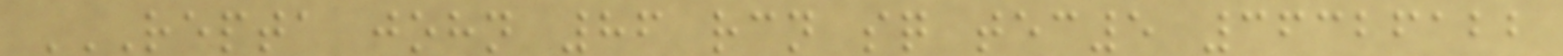REPTA JOHN 86 RCN SQ TEC5 36326122
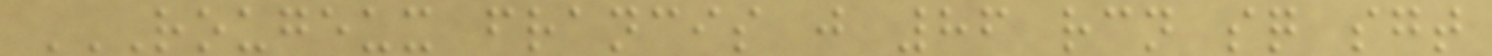ROUGEUX FRANCIS J 86 RCN SQ SGT
